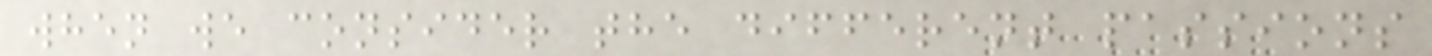when we consider the different passions
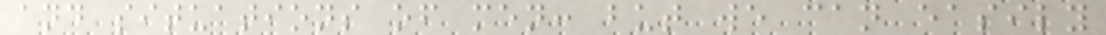and situations of men: but we can easily
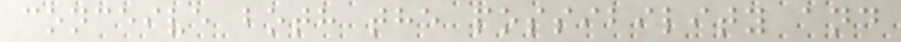conceive both the possibility and
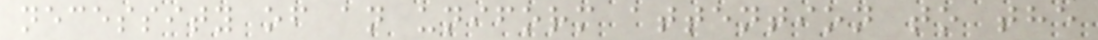necessity of an uniform attention to the
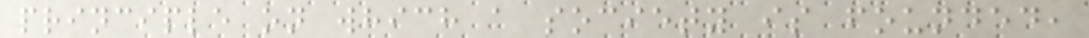principle on which a society is founded,
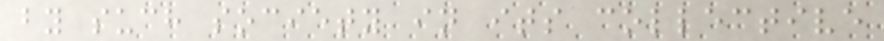by such society in its collective
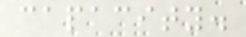capacity.
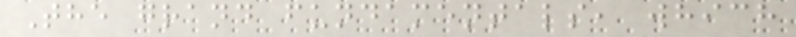The grand fundamentals, which
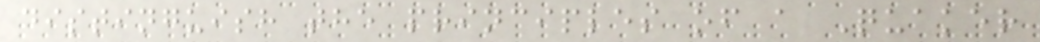distinguish the principles of a Quaker
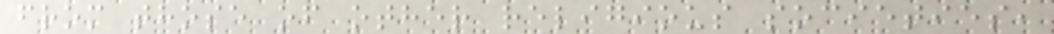from those of other religious societies,
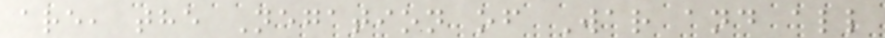are, the Negation of War and all
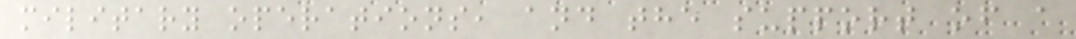military operations, and the support of a
